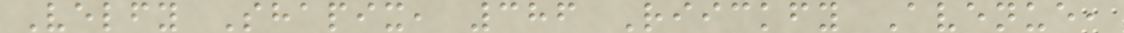Velfy Shapix, 386 Riickfy Avenue,
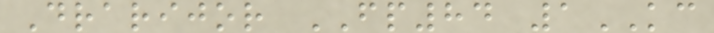Drarijor FP84 1KC
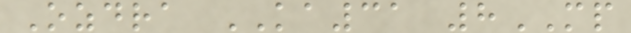Ozdra KA31 8MP
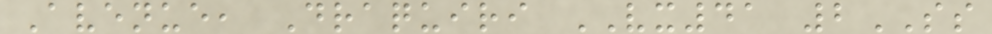Avenue, Draquiri VX41 2SS
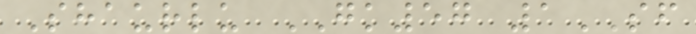Shaurlu GK57 1SF
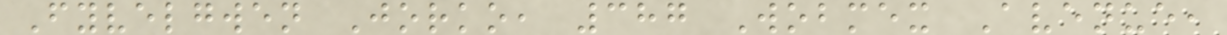Fyvelgwen Jorko, 387 Wobmex Avenue,
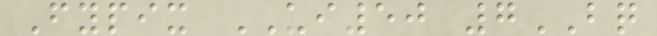Fypix UI50 7BQ
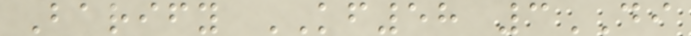Barify KF58 3DI
